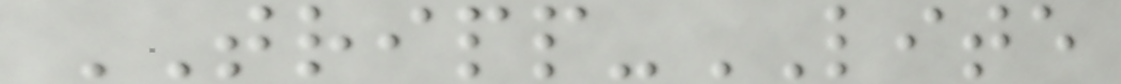TRIPP-LITE
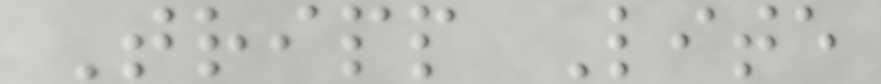Tripp Lite
